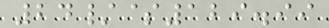24/$129.99
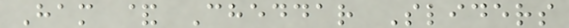Ham & Cheddar Sliders
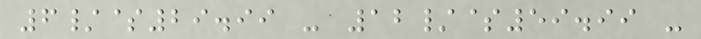6/$29.99 - 12/$59.99 -
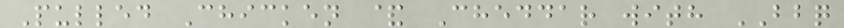Pulled Chicken & Cheddar with BBQ
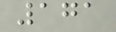171
